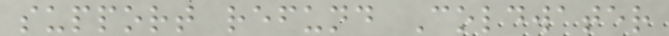support refund Coldwater
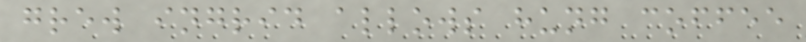grew ingrid allows hung coffee
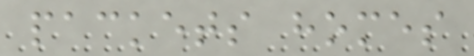packets homes
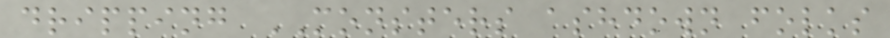dripping MONSTERS ashdown folks
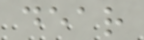dear
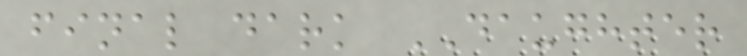final dark DAUGHTER
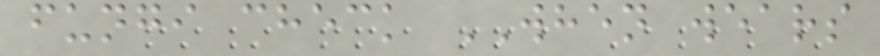fungi check WHEN wears
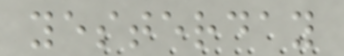yesterday
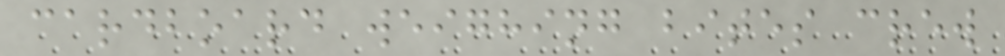cardboard weighing bites crew
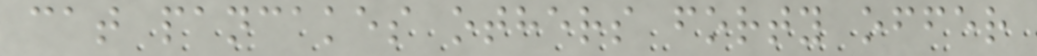cat pancakes others forty offer
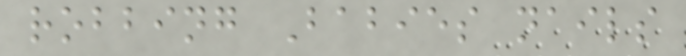robbing Babies nails
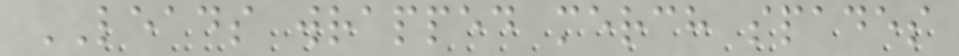LEADS wrapped merch spades
